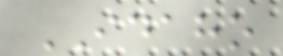IDAHO
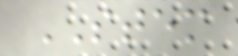STEM
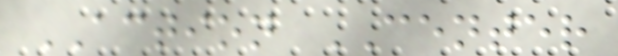ACTION CENTER
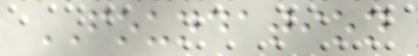FOUNDATION
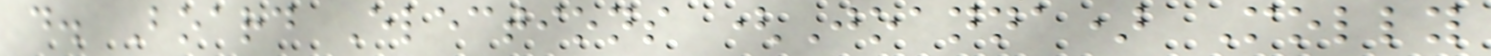d. Board Elections (Joanna) Molly
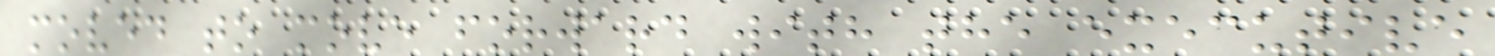moved to move forward with the executive
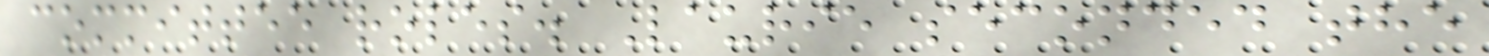committee roles. Laurie seconded the
